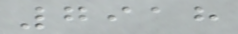7918
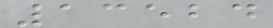13524
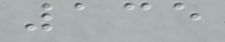135
